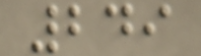249
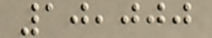10,000
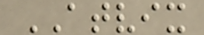ATVIX
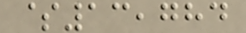$13,784
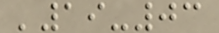'19-03
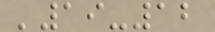'19-12
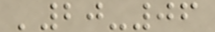'20-06
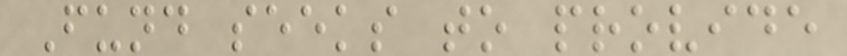Fund seeks to provide
